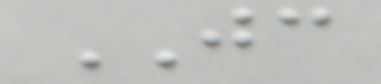JC
